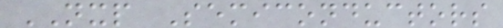NXP Semiconductors
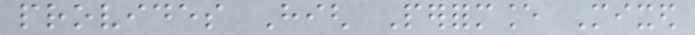provides High Performance Mixed
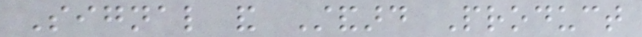Signal and Standard Product
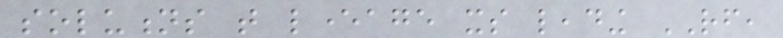solutions that leverage its leading RF,
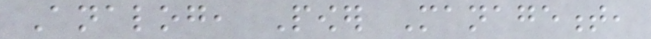Analog, Power Management,
